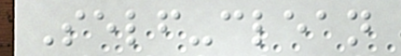Self-clean
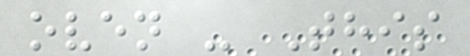oven - This
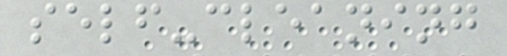self-cleaning
